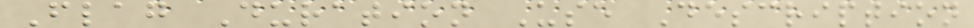Flag Duration Use Description
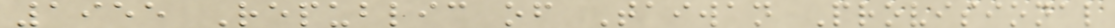1955 Republic of Taiwan Provisional
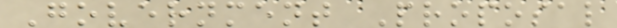Government Proposal
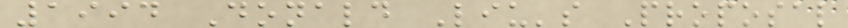1994 Donald Liu's Proposal
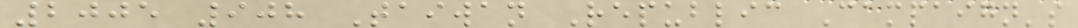2005 908 Taiwan Republic Campaign's
